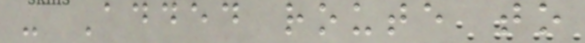- Added route to
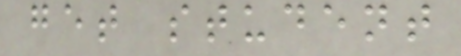get student
